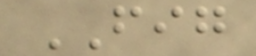FIG
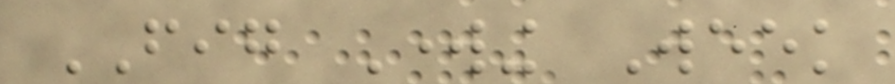FIG Working Week
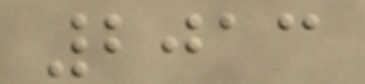2013
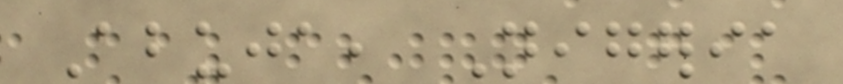Abuja, Nigeria
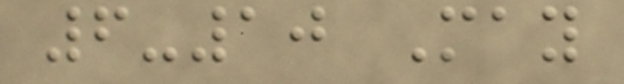6-10 May
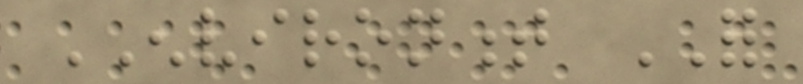ENVIRONMENT FOR
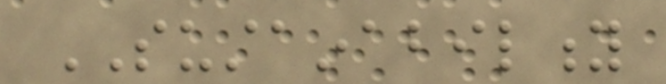SUSTAINABILITY
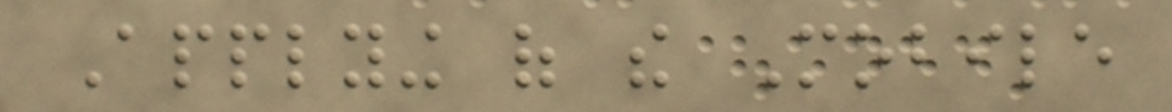Applying of the Mobile
